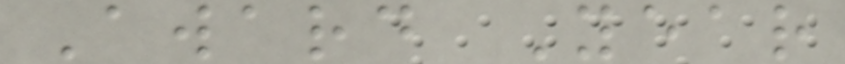Award Year
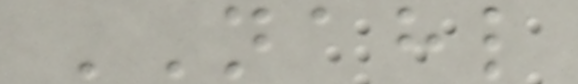NAHL
